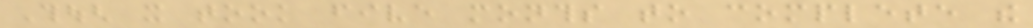Though it took five months to complete the
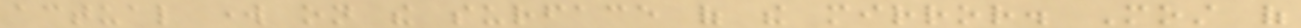actual work on the surface of the mirror. Most of
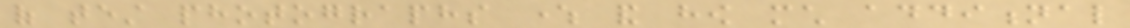of test photographs where and how much additional
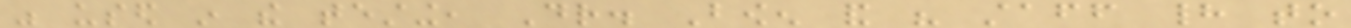was used in the testing, Dr. Bowen and his staff had to
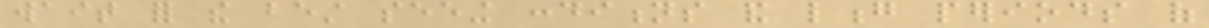wait for the best seeing conditions and long periods of
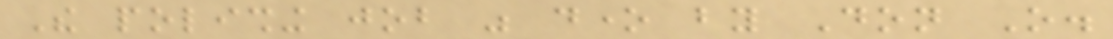The polishing job was done by Don O.
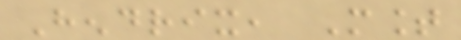Hendrix, Mount
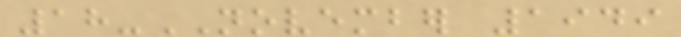18-NOVEMBER 1949
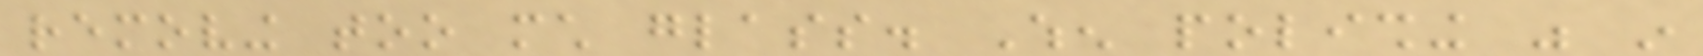removing too much glass. When polishing was in
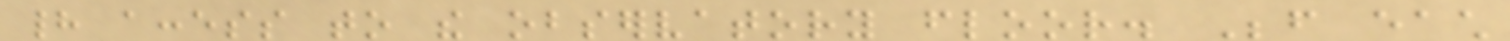had access to the observatory floor. Before each
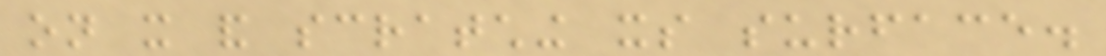on it and scratching its surface.
